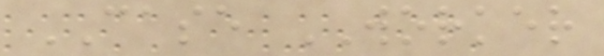CASE WORKER
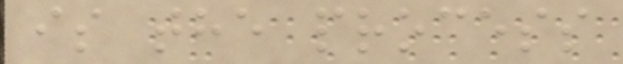is the process
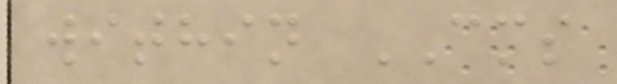within CMS
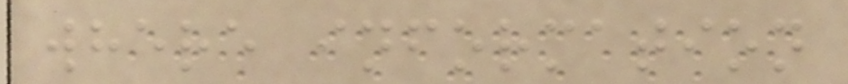where information
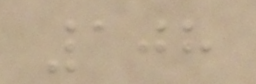108
